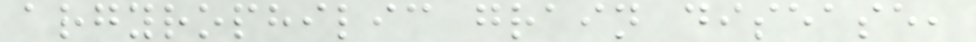argyrophilic grain disease,
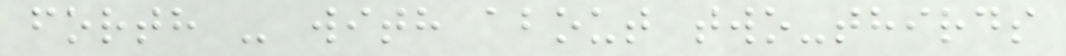forth - with about two-thirds
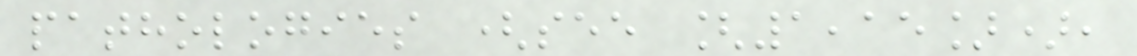pathologies (see [1,15]),
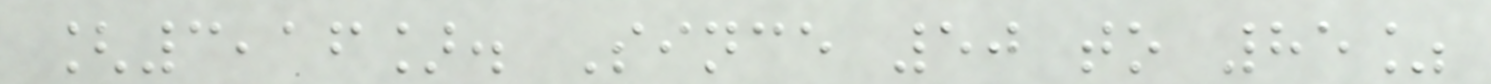[3,16]. Since 50 to 85%
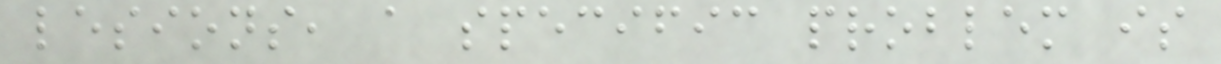lesions, a specific problem is
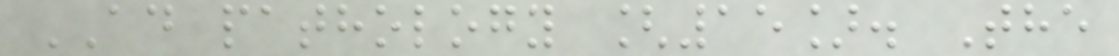AD pathology [15]. The
